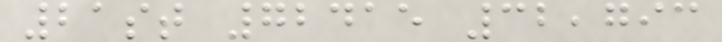21st 72415 32,793
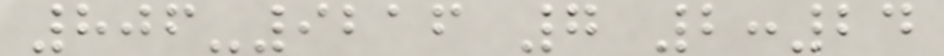806-9216 7 2:24
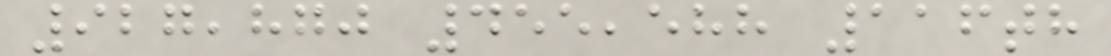927,870 455,588 116th
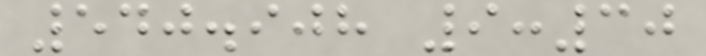540.908 9:30
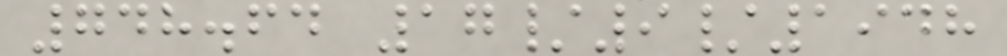748.64 17/9/1948
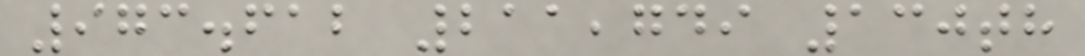973.612 211,749 130th
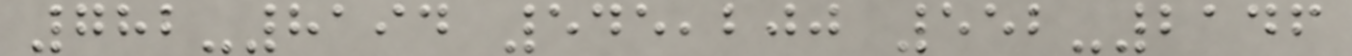782-8194 545,200 552-2146
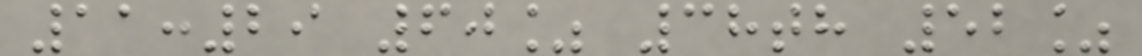11:29 60% 38th 52%
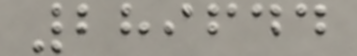289644
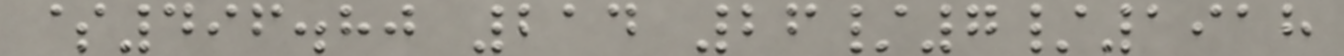$496.80 214 26/7/1918
